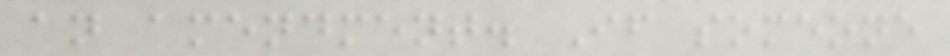an amendment. If someone
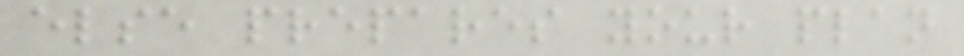else prepares your plan
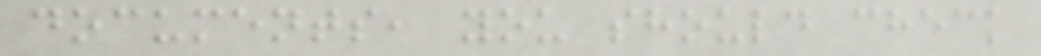documents, you should check
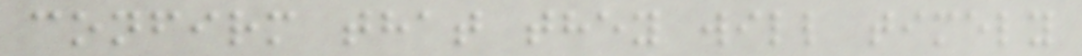confirm that they will timely
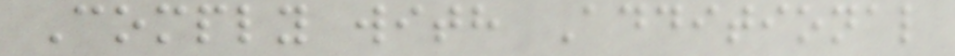Comply with Additional
